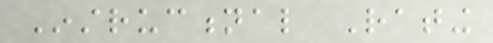Instructional Rating
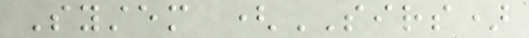System (SIRS)
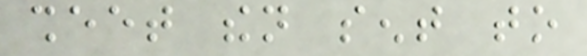sheet then sent to
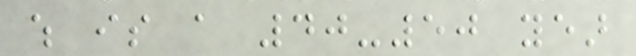which is a 40-50 year
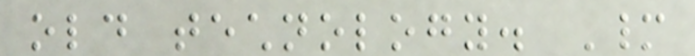old technology. Many
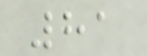81
